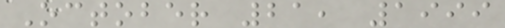October 21, 1999
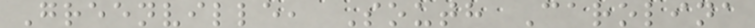Greenville, South Carolina
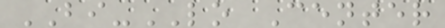BI-LO Center
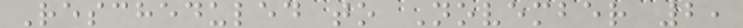Rescheduled to November 2,
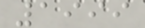1999
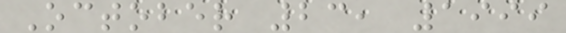October 23, 1999
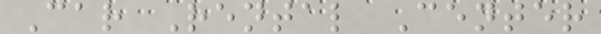Car Rental Center
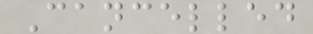Cancelled
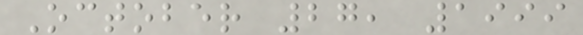October 27, 1999
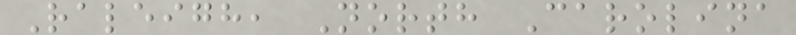Raleigh, North Carolina
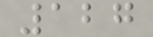127
